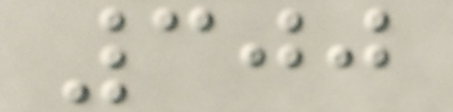300
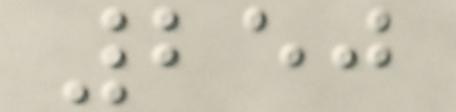250
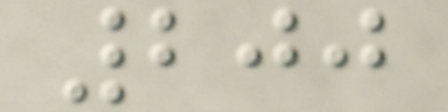200
